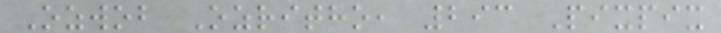Ozwob Ozritho, 293 Pixpix
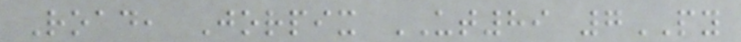Road, Jorpix UT89 7PY
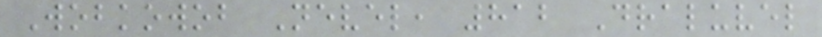Wobkowob Nevel, 812 Draluvel
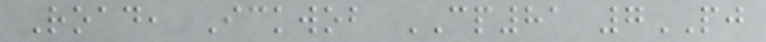Road, Ickwob CP81 7PJ
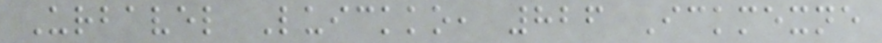Urbavel Luickko, 826 Ickmexne
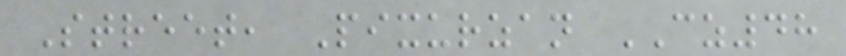Street, Pixurzan CZ48
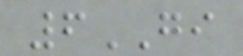6GI
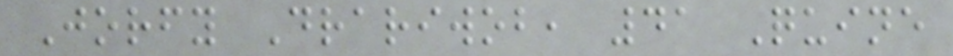Jorfy Drariwob, 41 Quine
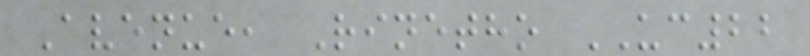Avenue, Rinetho UC22
